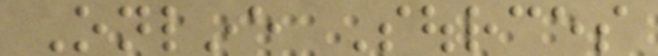Online Sources
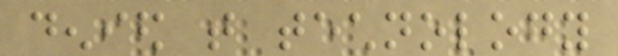denied that technology
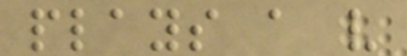plays a very
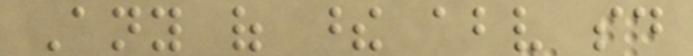Any of these above said
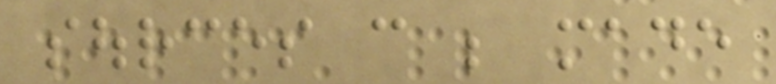sources can be made
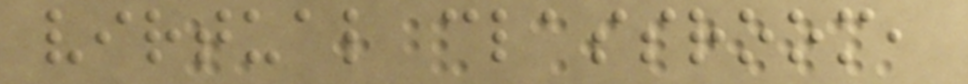virtual classroom,
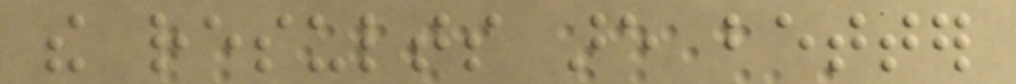the results are better
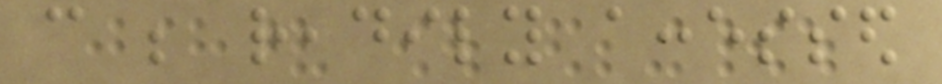can be readily accessed
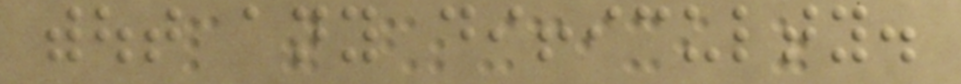without any difficulty.
